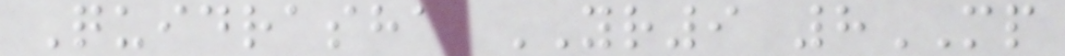Quidrasha YR9 8MP
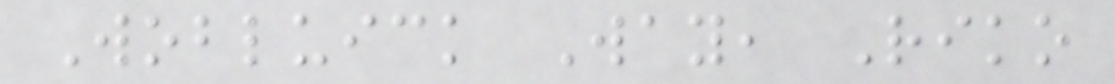Wobluick Way, Riko
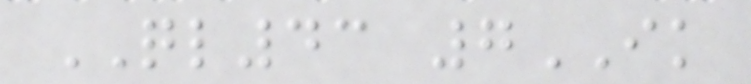QL43 7IK
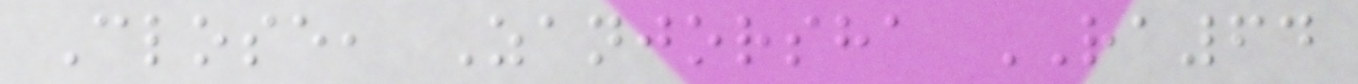Close, Zanjorsha RA64
